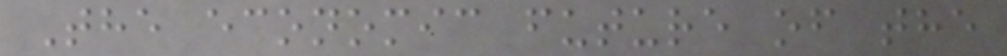The economic future of the
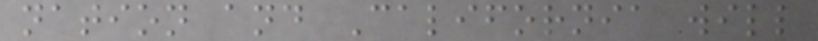nation and California will
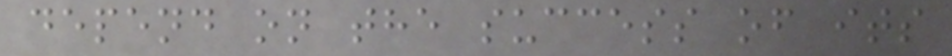depend on the success of its
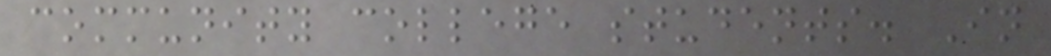community college students. In
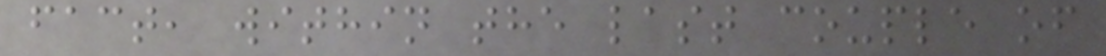fact, within the last couple of
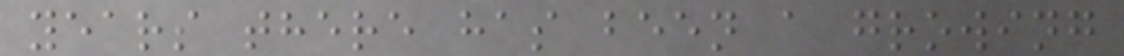years there has been a growing
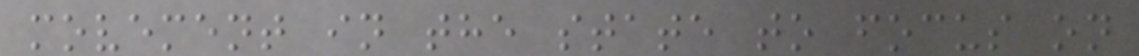movement in the state to focus on
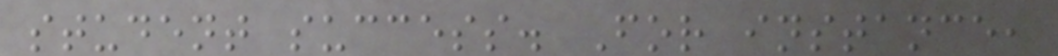student success. For instance,
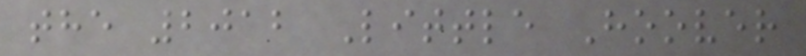the 2012 Little Hoover
